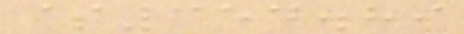$354.89
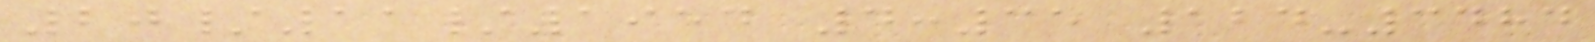20/11/1954 4:35 124-3484
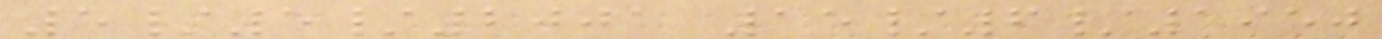5/5/2001 15/6/1950
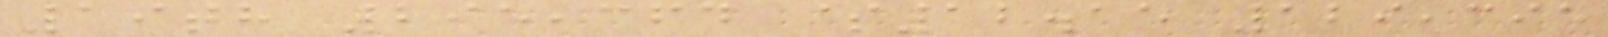19th 295,364 $12.15 129,395
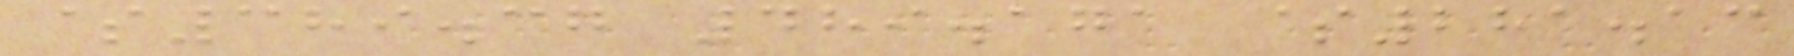$389.37 489.171 $281.13
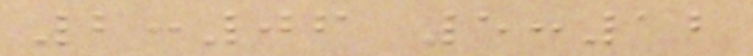2:06 5:12
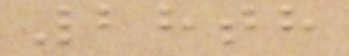28th
